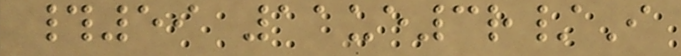#59 11ue3r/I
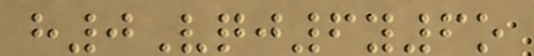h0Vqj6y6o
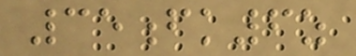35fk6z
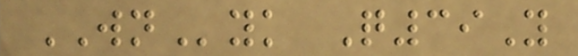WNyk Q39Y
